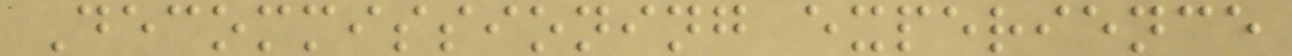Decommissioning experience
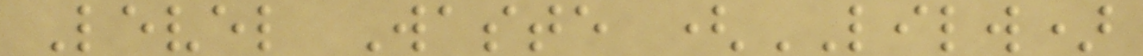Level Waste (LILW)
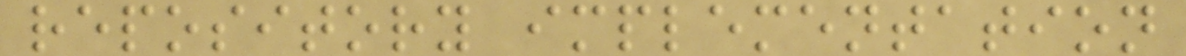repository implementation
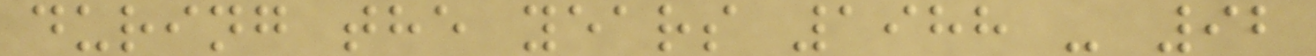during the years 1988 - 92
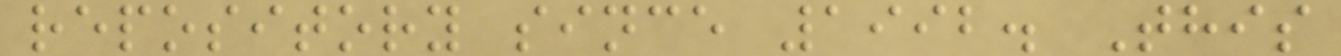repository since 1992. This
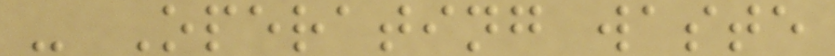- Operating waste
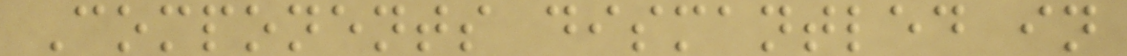Components dismantled in
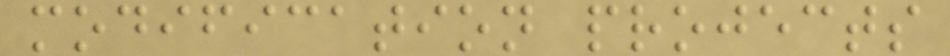modification projects
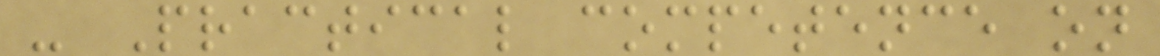- Practical competence on
